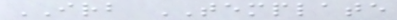IRB TEMPLATE
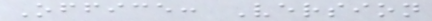Office: Version
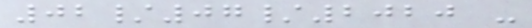02/07/2020 -
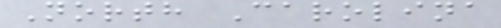North Carolina
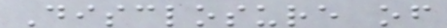Disclosure of
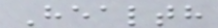Health
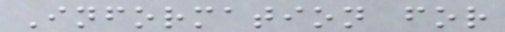Information for
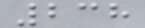238
